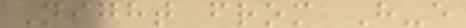Night from H-e
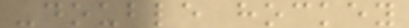-double hockey
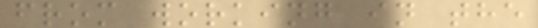from working in the
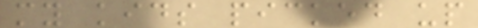my kids picked up
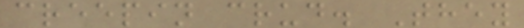creepin crud. They
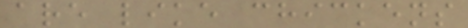are like chickens
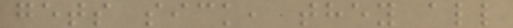gets sick, they all
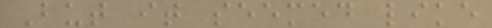But it seemed like
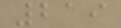219
